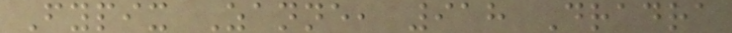Fypix Zanne, 918 Dradra
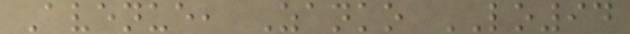Avenue, Zanko LO94
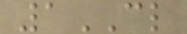1CL
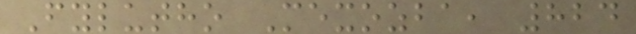Fylutho Mexozba, 824
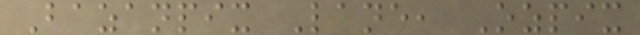Bazanpix Lane, Ozpix
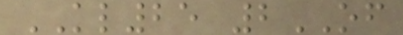KL25 2OF
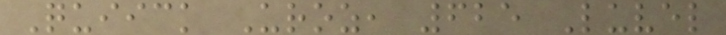Quiick Uroz, 625 Luvel
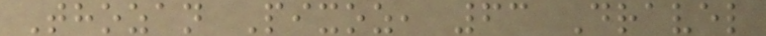Thozan Pixoz, 63 Dravel
